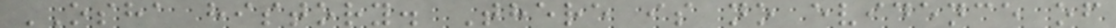OSHA history. There is no evidence of
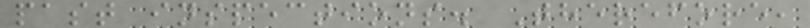past inspections. Therefore,
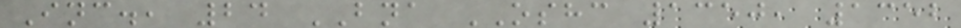Inc., 24 BNA OSHC 1350, 1352
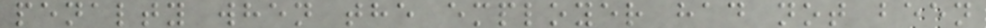penalty when the employer had not been
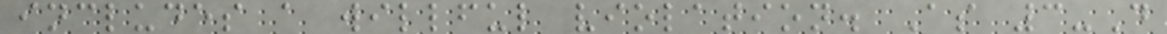includes a willful violation. As 3-D
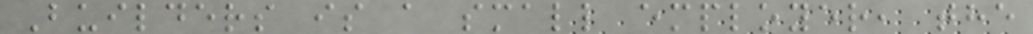Builders is a small employer, the
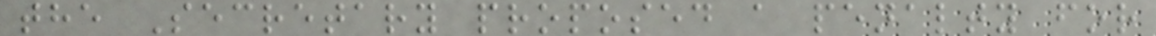the Secretary proposed a penalty for
